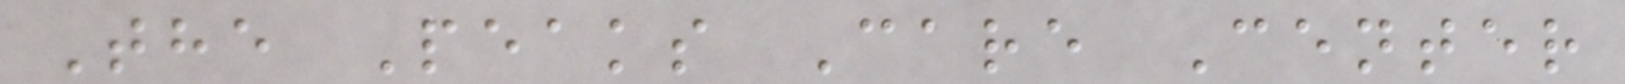The Peaks Care Center
